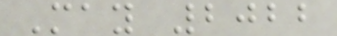May 2022
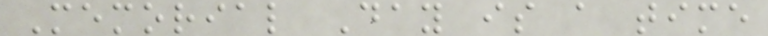Memorial Day is a time
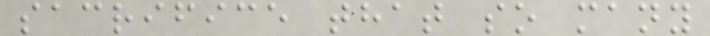sacrifice that so many
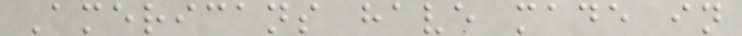Americans have made in
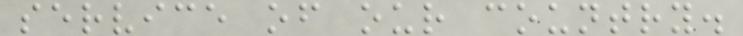service of our country.
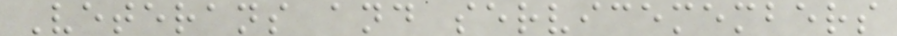Veterans and servicemembers
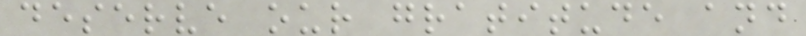deserve our gratitude and
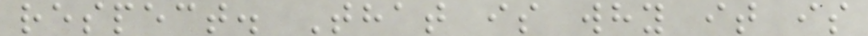respect. That is why it is
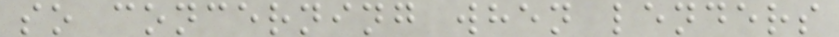so concerning when lenders
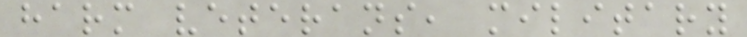harm veterans, military
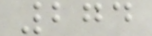274
